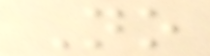No
